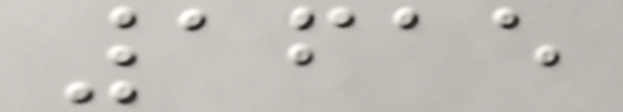1615
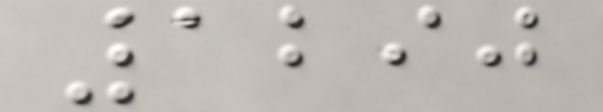1290
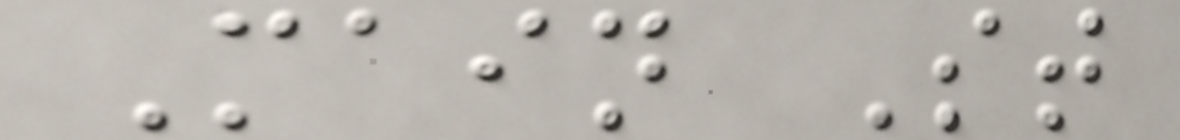Main St
